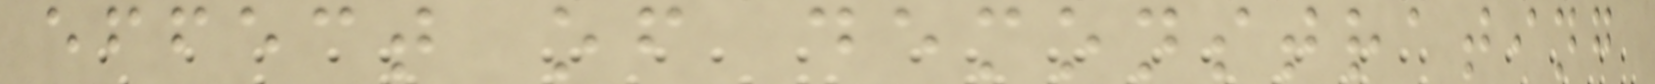effect of demonstrating
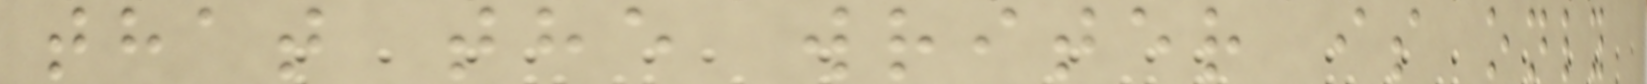that the writer is only
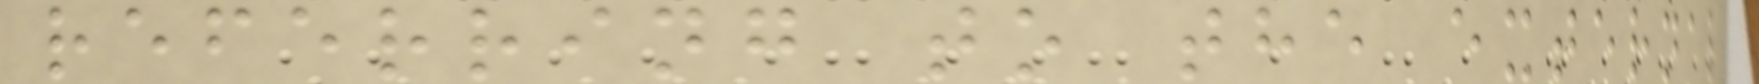referring to the external
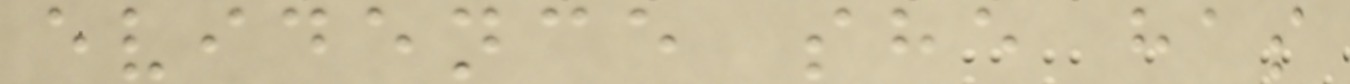evidence she has
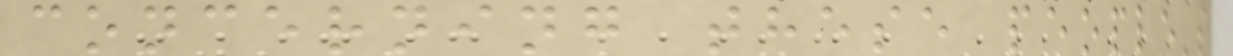concerning these people's
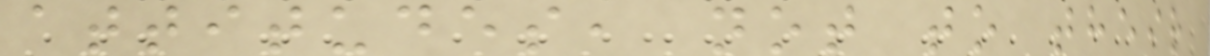attitudes, not to their
